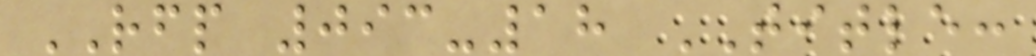RFP 093-18 TITLE:
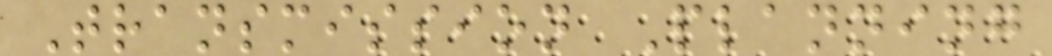Transmission Planning
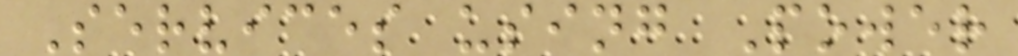Services using Power
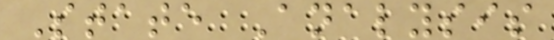State Analysis
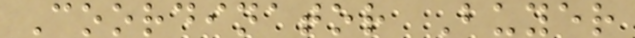Coordinator Buyer
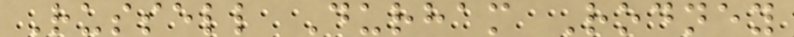Russell Durham Rodney
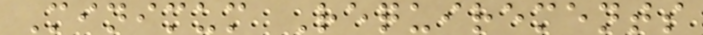Minimum Requirements
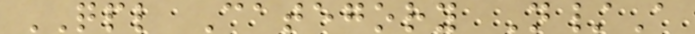QPL Category N/A
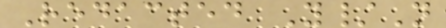Redacted Y/N
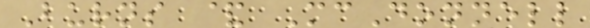Burns & McDonnell
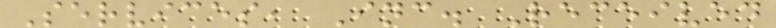Services, Inc. Received
